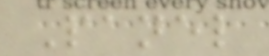Panel
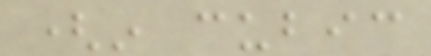(in cubic
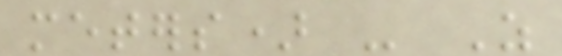meters) - As
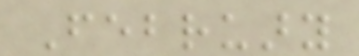February
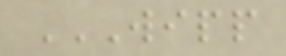WIPP
